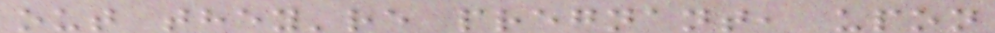out they're pregnant, upon
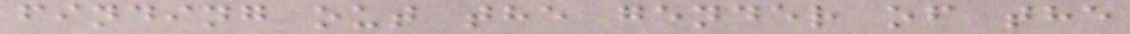finding out the gender of the
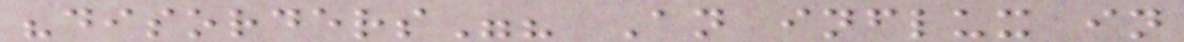"disorders"? An influx in
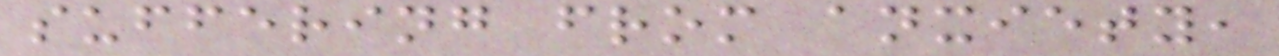suffering from anxiety,
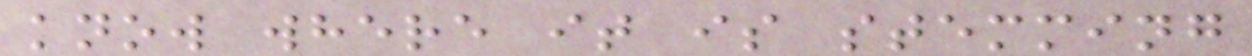know where it is stemming
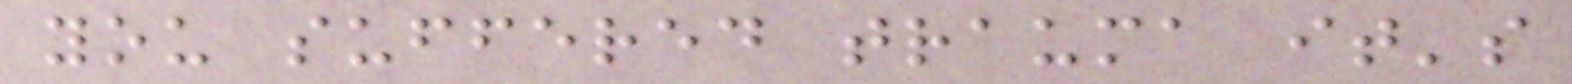you suffered trauma it's
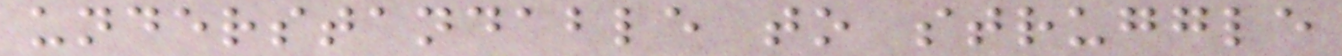understandable to struggle
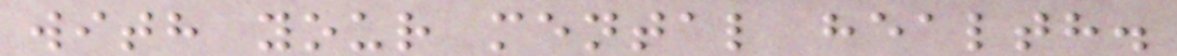with your mental health.
